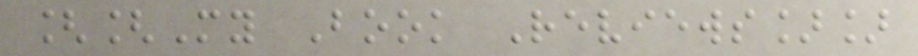[[My Book Reviews]]
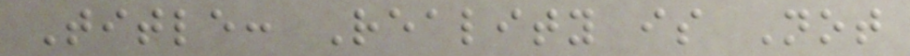Title: Reality is Not
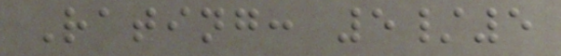Rating: 5/5
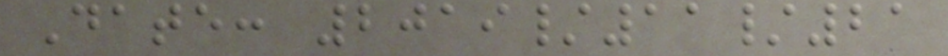Date: 2019/11/21
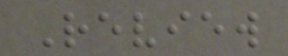Review
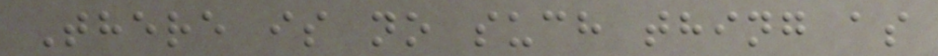There is no such thing as
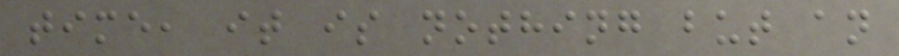time, it is nothing but an
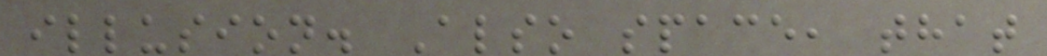illusion. Also space, that
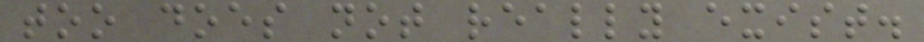too does not really exist.
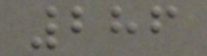286
